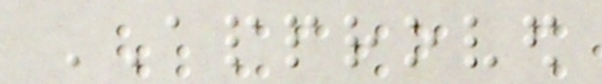APPROVED
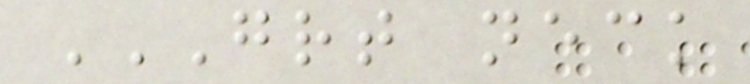GREAT NECK
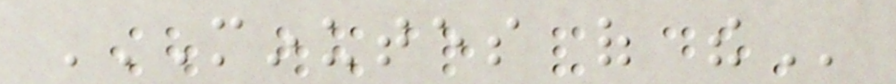MINUTES OF THE
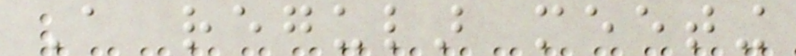A regular meeting
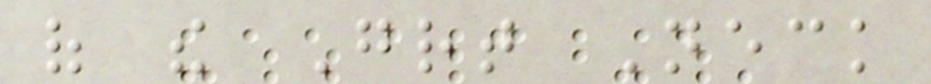of the Great Neck
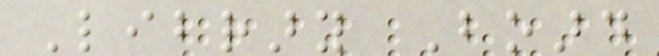Library Board
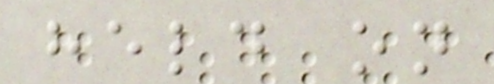held on
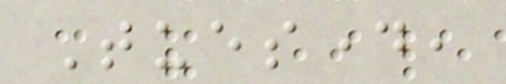Tuesday,
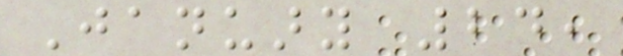January 24,
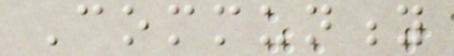Community
